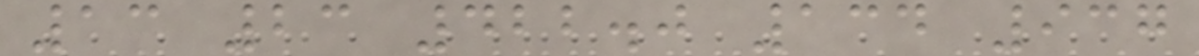13 23 422.0 134 937
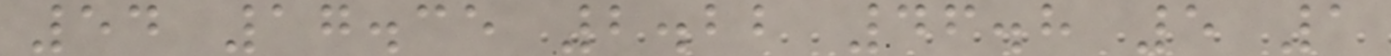54 17.35 2.22 46.8 5 1
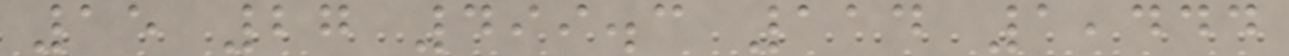15 27 499.3 114 1,444
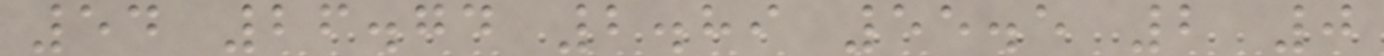54 26.74 2.89 55.5 2 0
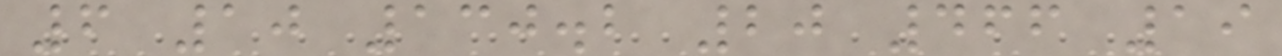6 10 130.2 20 466 19
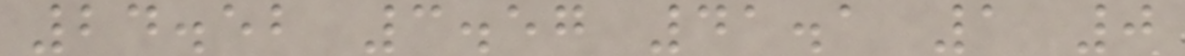24.52 3.57 41.1 1 0
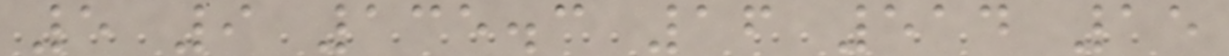5 9 135.3 16 514 15
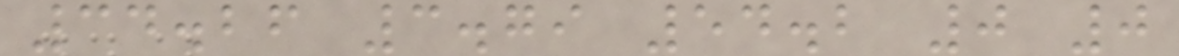34.26 3.79 54.2 0 0
